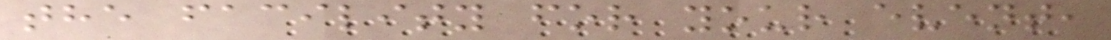the facility for your event,
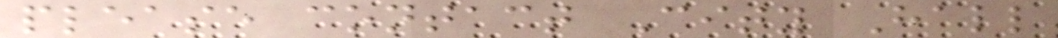please contact City Hall
